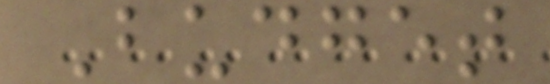Budget
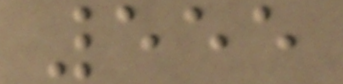555
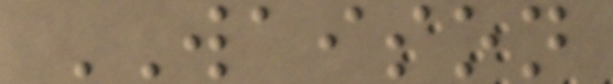WAISON
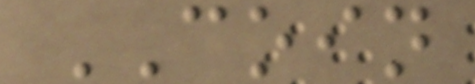COIN
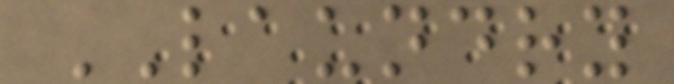LAUNDRY
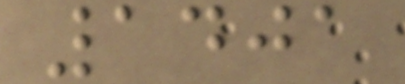1401
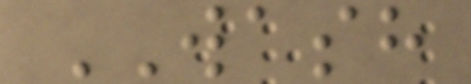WASH
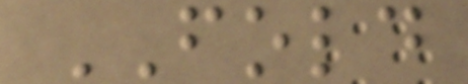FOLD
